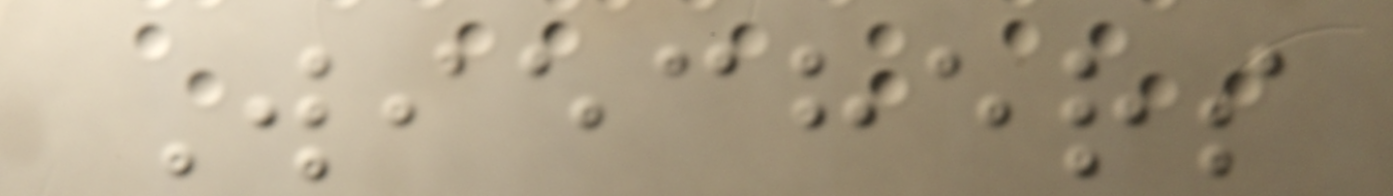Wiechers
